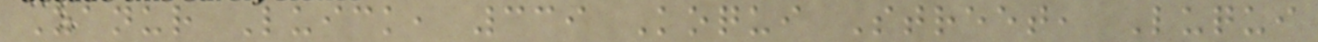Zanur Luick, 339 Koqui Street, Luqui
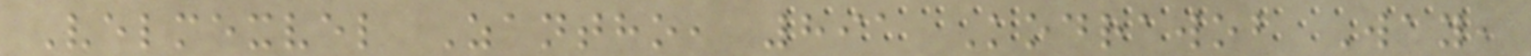Velmexvel Zantho, 891 Kodrawob Way,
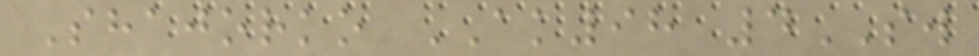Shajorko AK98 4SW
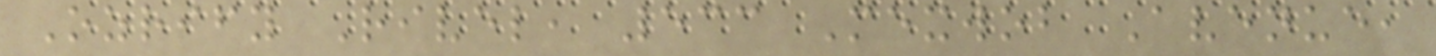Ozrify Rivel, 533 Mexwob Avenue,
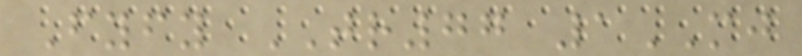Fyfy TR77 1MJ
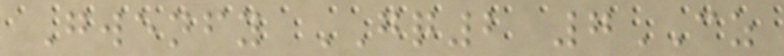Gwenfy GQ2 7CZ
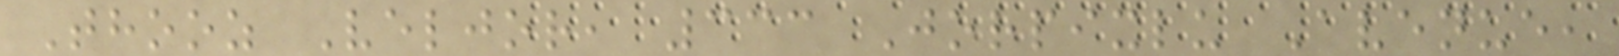Thooz Veljor, 333 Jorpixlu Avenue,
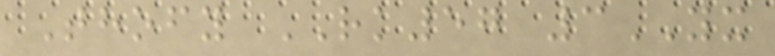Thofy RK57 3YX
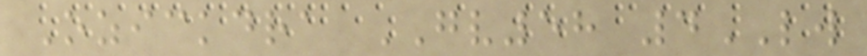Ozickdra GV58 4LW
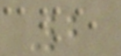2
